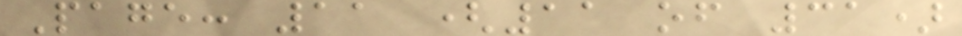Page: 11 (11 of 31)
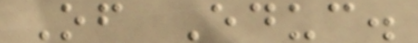Of Educ.
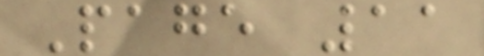Page 11
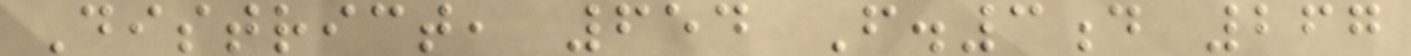District, 654 F.3d 267
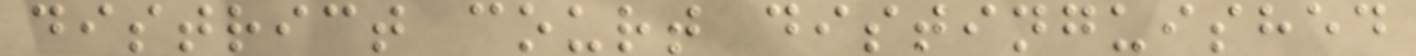district court distinguished
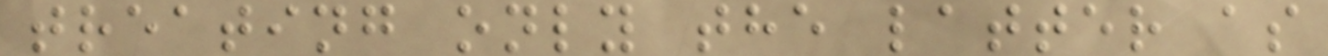treating only the latter as
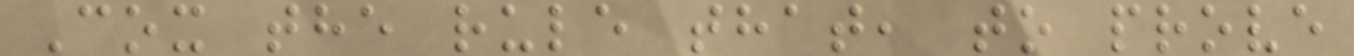Cox the rule that, to prove
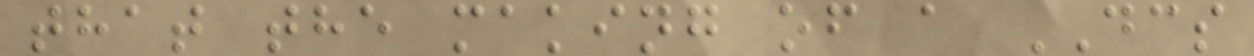that the making of a DCS
